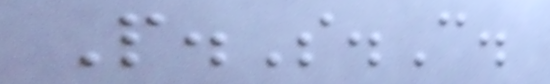P.S.C.
